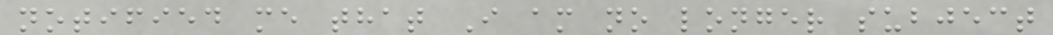notified me that I am no longer subject
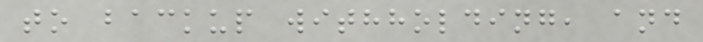to backup withholding, and
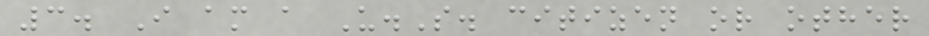3. I am a U.S. citizen or other
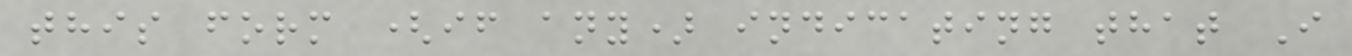this form (if any) indicating that I
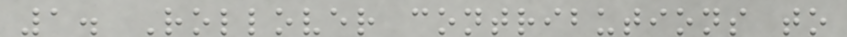1. Rollover contributions to
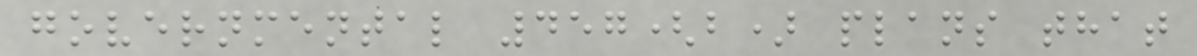governmental 457(b) plans that
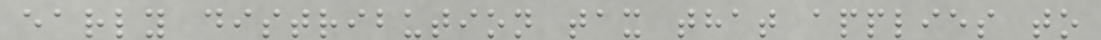early distribution tax that applies to
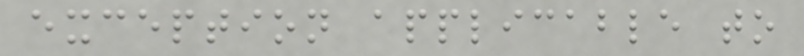exception applicable to
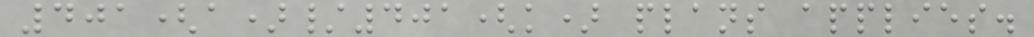401(a)/401(k) plans applies.
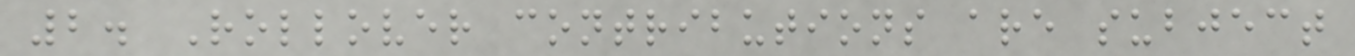2. Rollover contributions are subject
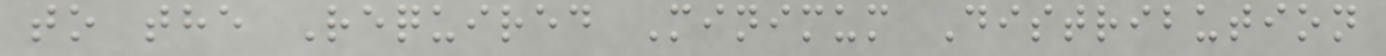to the Required Minimum Distribution
